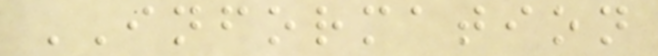INFORMATION
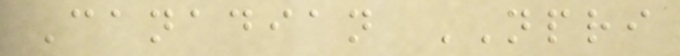Canadian NPRI
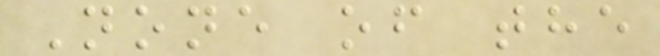None of the
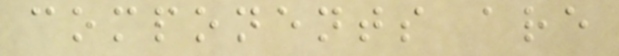components are
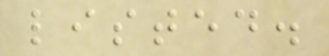listed.
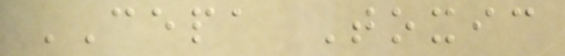CEPA Toxic
